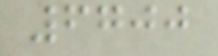6700
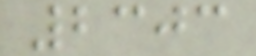2303
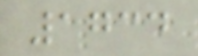1734
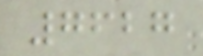7627
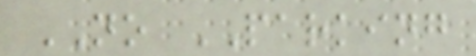NO PARKING
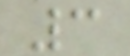3
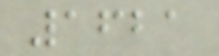1621
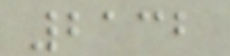2132
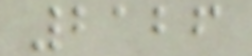2126
